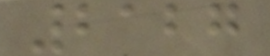2127
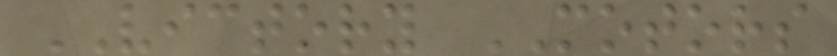VICTORY MOTORS
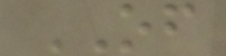OF
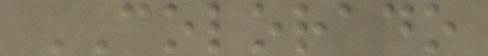COLORADO
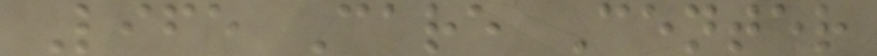Life Care Center
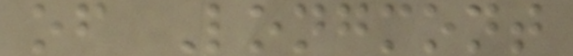of Longmont
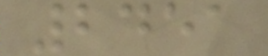2451
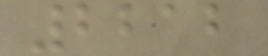2212
